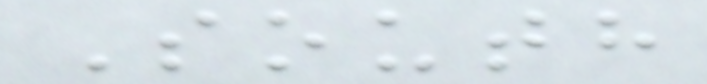South
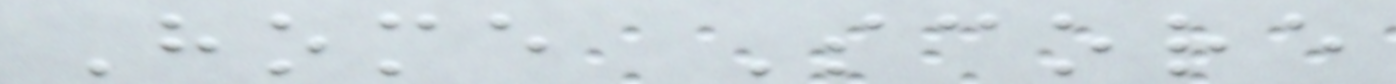Home Score
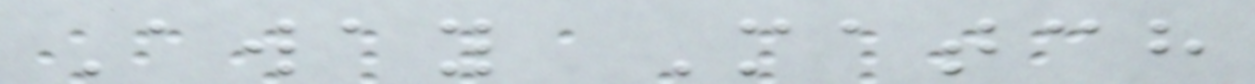Away Match
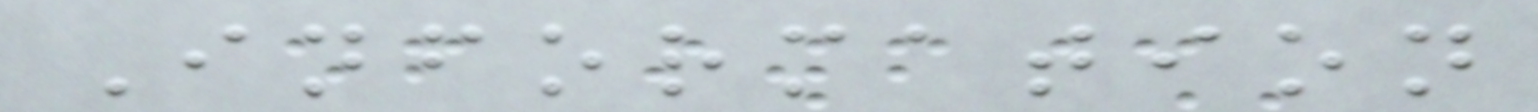Information
